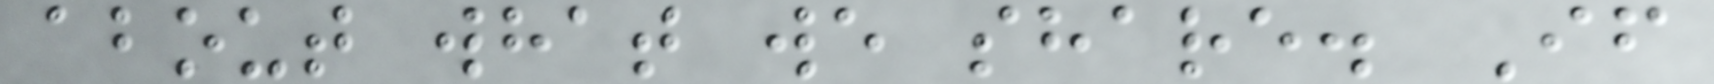about what we share. If
